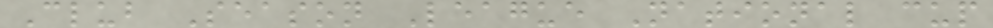Club Season League National cup
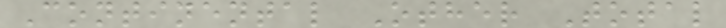Continental Other Total
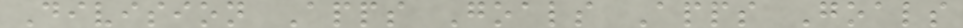Division Apps Goals Apps Goals
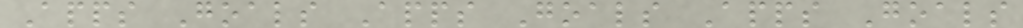Apps Goals Apps Goals Apps Goals
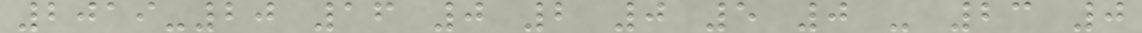2019-20 16 0 2 0 5 0 - 23 0
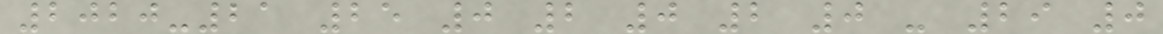2020-21 25 0 2 0 2 0 - 29 0
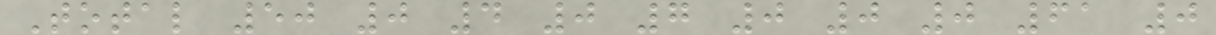Total 50 0 4 0 7 0 0 0 61 0
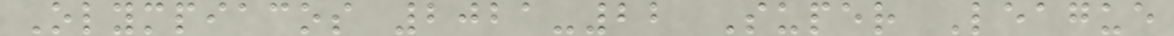Olympiacos 2021-22 Super League
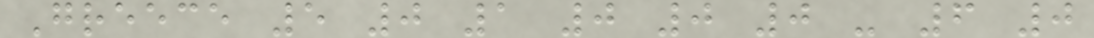Greece 5 0 1 0 0 0 - 6 0
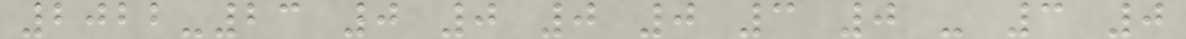2022-23 0 0 0 0 3 0 - 3 0
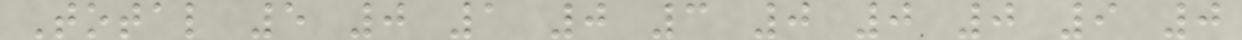Total 5 0 1 0 3 0 0 0 9 0
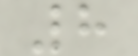8
